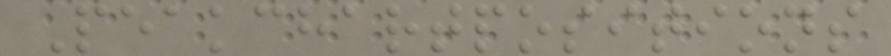Peakchartpositions
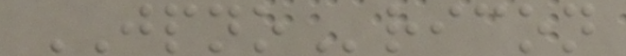JPNOricon
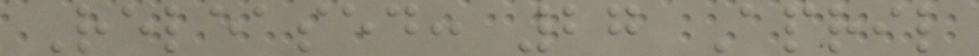Released: 27 April
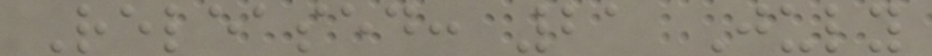Released: 21 July
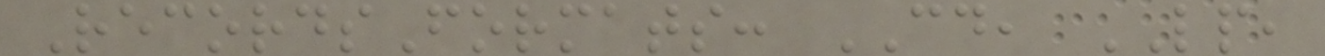RecordsFormats: CD, LP,
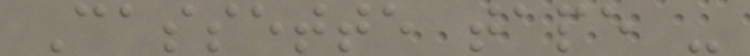Cassette tape -
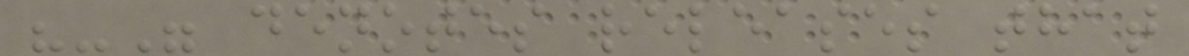"-" denotes releases that
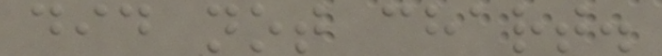did not chart.
